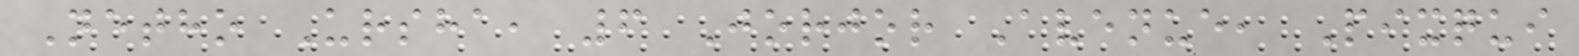Netho Ursha, 6 Jorjor Avenue, Pixqui
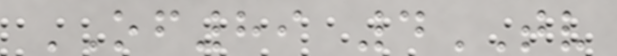OF89 4TV
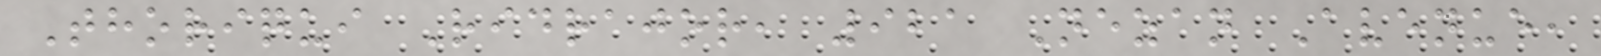Thoriqui Ridrajor, 921 Nezan Avenue,
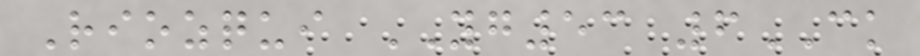Riozqui YG53 6CK
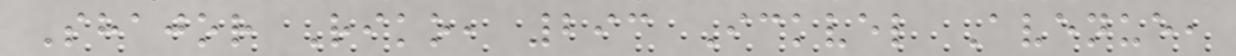Shajor Riko, 293 Ickvel Avenue,
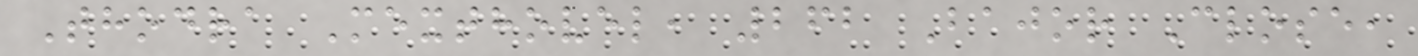Thodra Mexthovel, 262 Bajor Close,
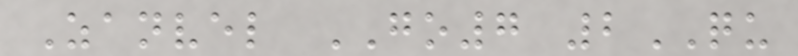Zanvel GO7 2QU
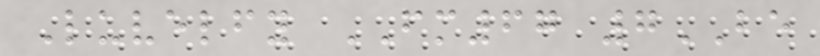Luvelfy FM67 7BE
